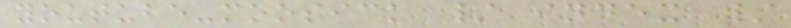youtube-moosick / index /
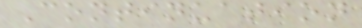Continuation
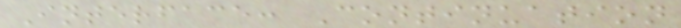Interface: Continuation
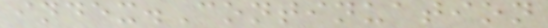index.Continuation
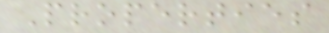Properties
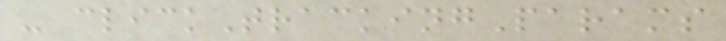- clickTrackingParams
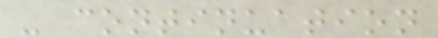- continuation
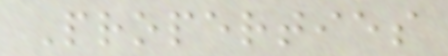Properties
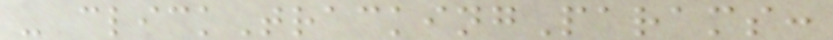- clickTrackingParams:
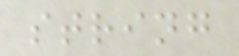string
